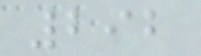292
